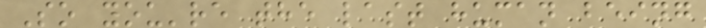So you're the last human being
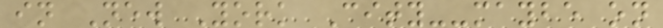in New York City--maybe on
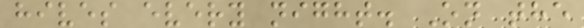hives every night. On the
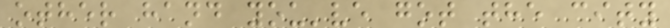other hand you've got the city
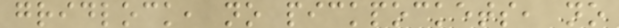gridlock, no pickpockets, no
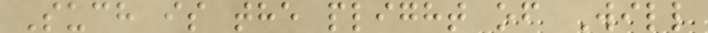Such is the plight of Will
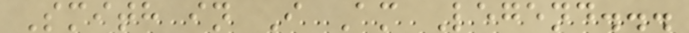Smith in I Am Legend...
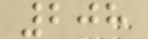208
